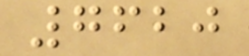7620
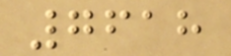7618
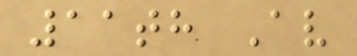11th Av
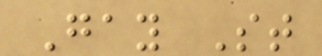Gay St
